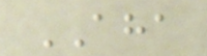AHA
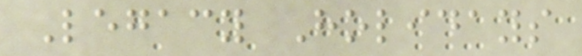Legacy Holidays
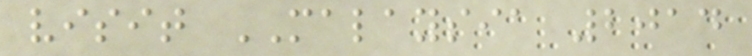visit MALAYSIA 2014
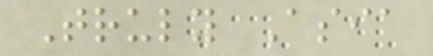Truly Asia
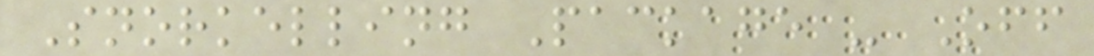Snorkelling Package - Off
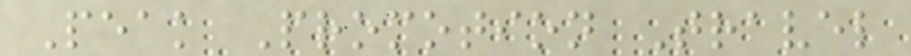Peak Promotion Travel
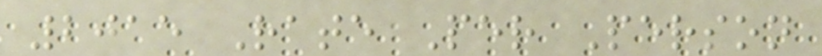2015 Rate Per Person
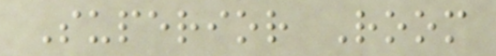Superior Room
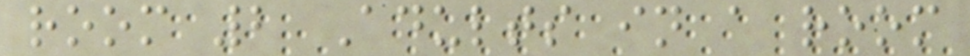room 2 Adults in a room
